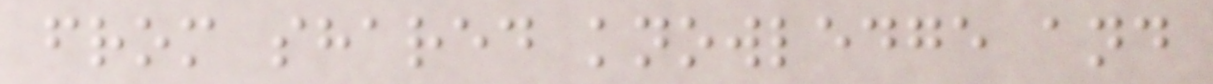from shared knowledge and
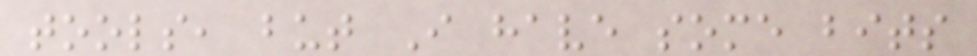tools, but I have some bits
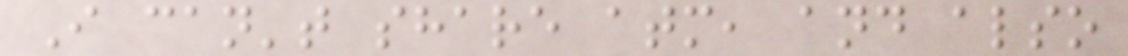I can't share atm, and also
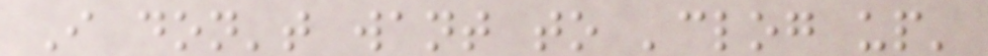I don't want to 'clog up'
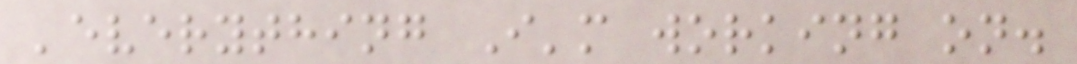'everything I'm working on.
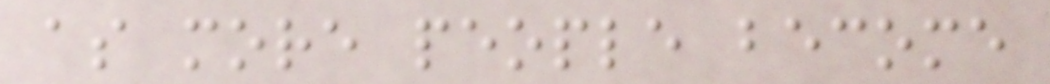as more people become
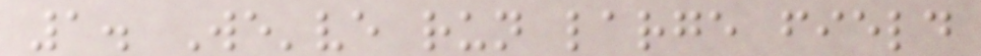1. We've run large field
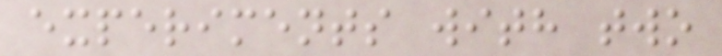experiments with two
